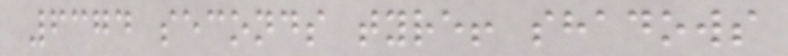6374 seconds tyre! shadows
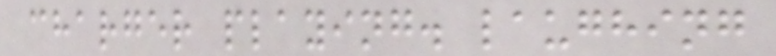charger playing. laughing
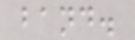band.
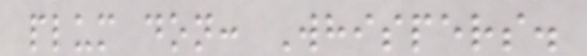plum don: Whispers.
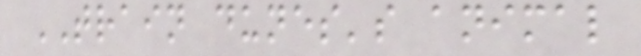TRAIN dunes's animal
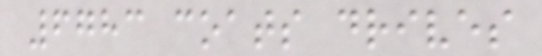6783 coats drives
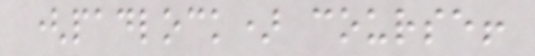(padlock) course!
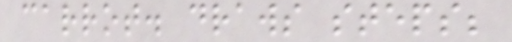carrot. draws steps;
